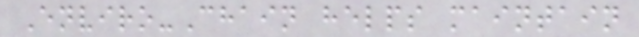Enviro-Chain helps maintain
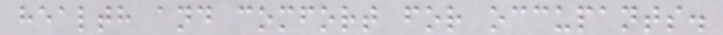health and comfort for occupants.
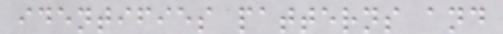identifies patterns and
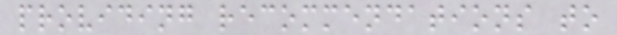providing recommendations to
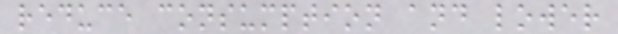reduce consumption and lower
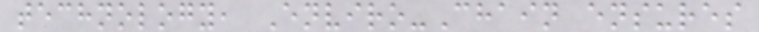technology, Enviro-Chain ensures
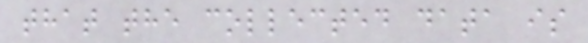that the collected data is
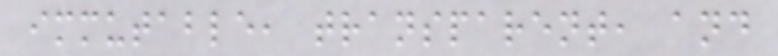immutable, transparent, and
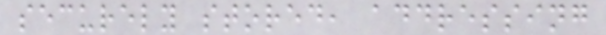securely stored, addressing
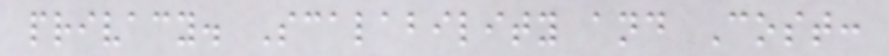privacy. Scalability and Cost:
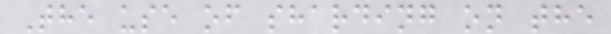The use of sharding on the
